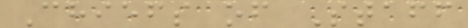Chiefs of Staff
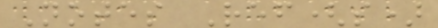Notes Ref(s)
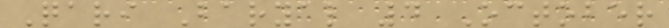Qari Baryal 4 October
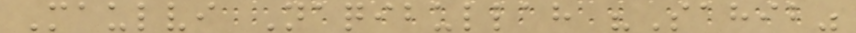Maulvi Naqibullah "Sahib"
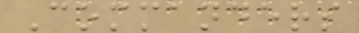Commanders
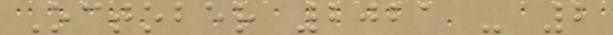October 2021 - 2
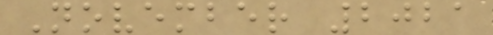November 2021
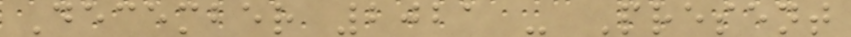December 2021 - Present
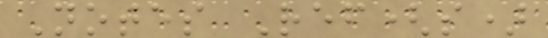Notes Ref(s)
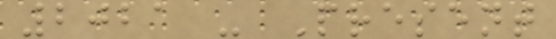2021 - Present
